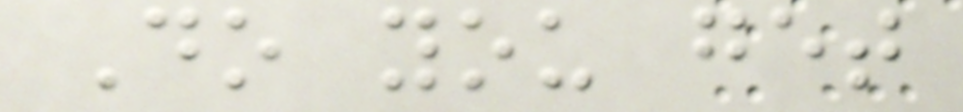Do you get
